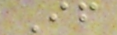If
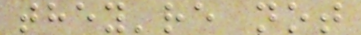they're not
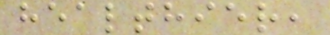healthier,
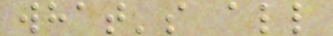what's all
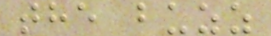the buzz
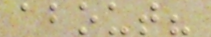about?
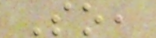So,
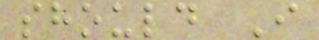should I
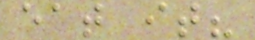eat it?
